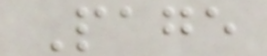Page
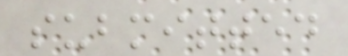submitted
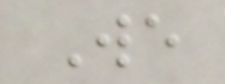We
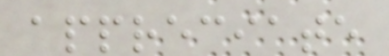appreciate
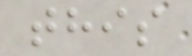this
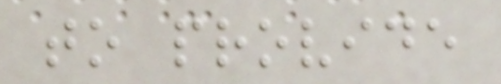to provide
